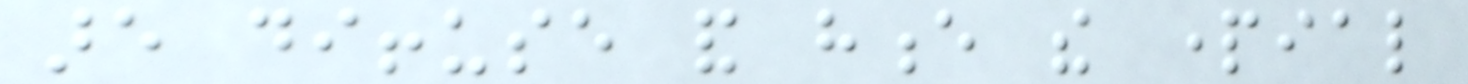are diffuse and hence the partial
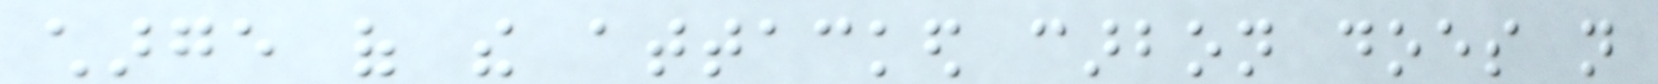charge of the attacked carbon does not
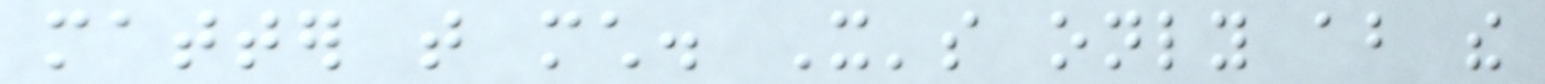matter that much. It's only about the
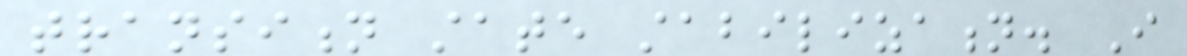transition state stabilization. I
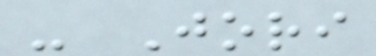- Jori
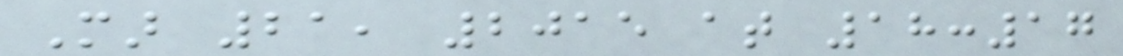Mar 21, 2015 at 18:17
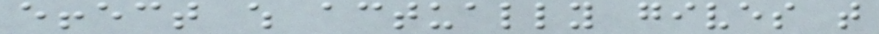effect which actually gives that
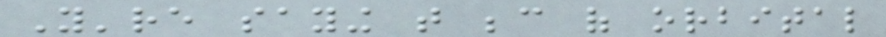You're saying that because of orbital
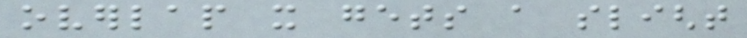overlap it gets a slight
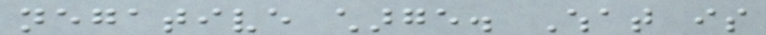negative charge. What is
